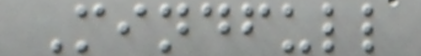Mindfull
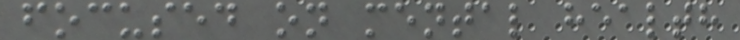focused on mental health
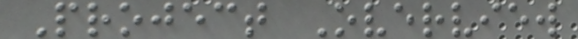Project Overview
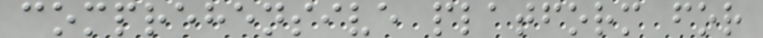comprehensive platform for
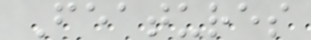Features
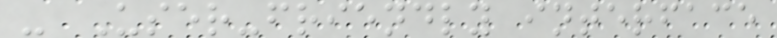- User-friendly interface
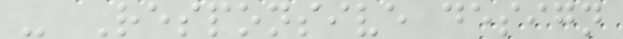- Responsive design
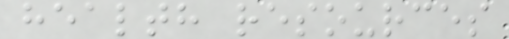health resources
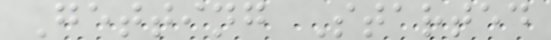Getting Started
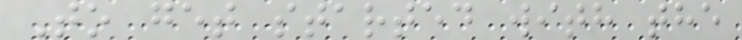To get started with the
